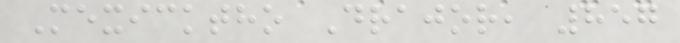Mexicktho Drajor, 857
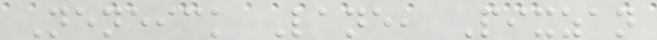Neneick Lane, Pixzan
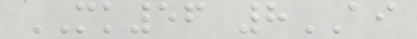MK56 8AI
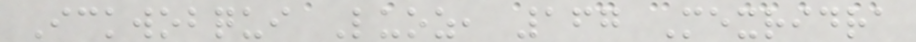Ickwobqui Luoz, 167 Mexridra
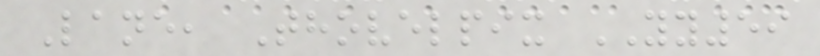Lane, Thovelpix YY59
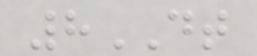8DT
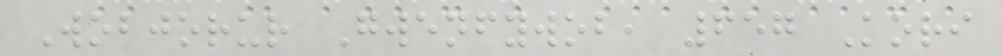Wobjorur Gwenfywob, 657 Kori
